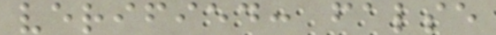verified: false
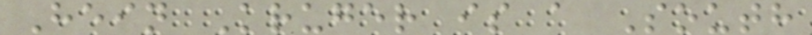Hein Kruger is a South
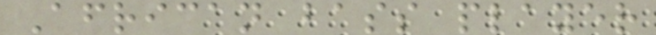African bass player
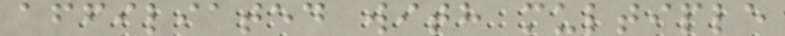affiliated with multiple
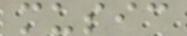music
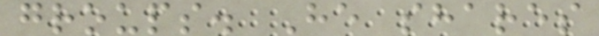groups. He shares
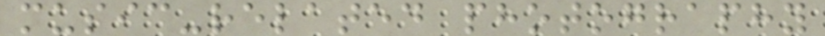music-related photography
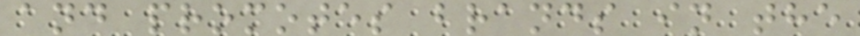and promotes brands in the
